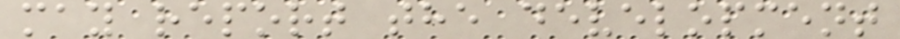may report the development
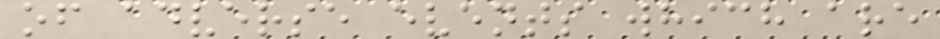of adverse events which are
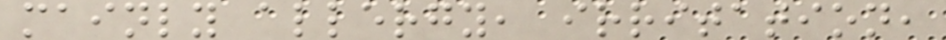mainly allergy, irritation,
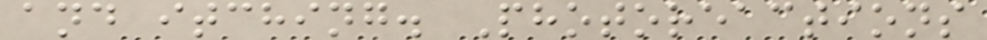and itching. Photoreactions
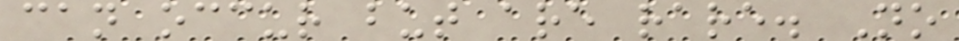can occur but are rare. No
